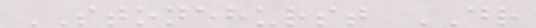STONEHURST DR
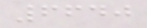6640
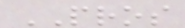PROS
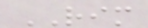RIM
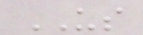US
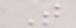T
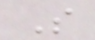S
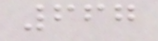667
